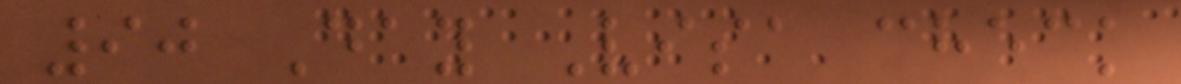90 Day Visa check
